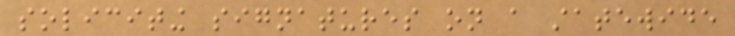soliciting signatures on a statewide
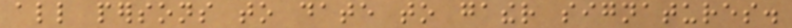all persons to date to gather signatures.
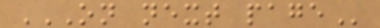ON NEXT PAGE
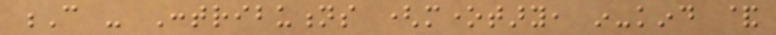C - Contributions (monetary, in-kind &
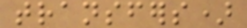transfers)
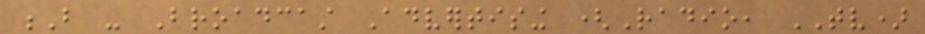B - Broadcast Advertising (Radio, TV)
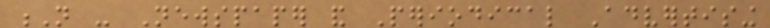N - Newspaper and Periodical Advertising
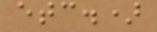etc.)
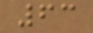63
